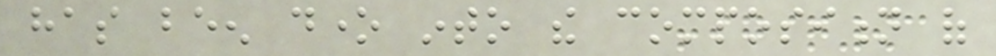has been done into the composition of
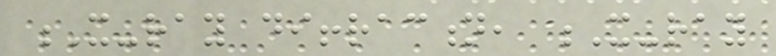X-ray diffraction, X-ray
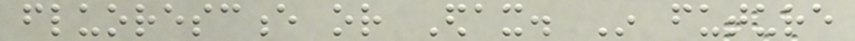fluorescence or Edax. In future
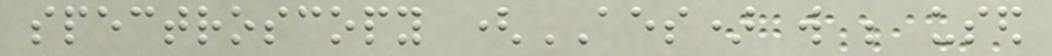spectroscopy (AES) will be used
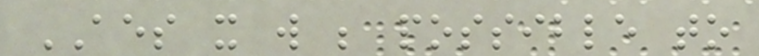AES it will be possible to
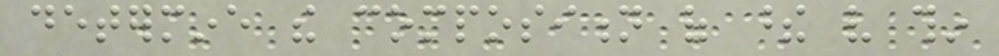determine the composition of these very thin
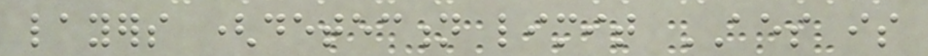layers (detection limit AES is
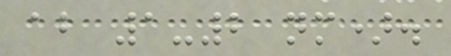about 1-2 nm).
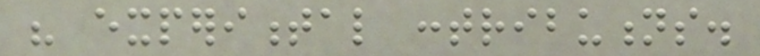his experimental contributions.
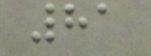81
